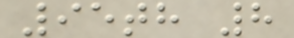95th 8
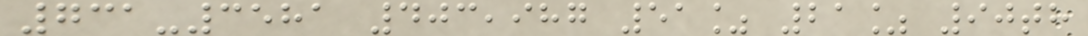731-3581 403,987 51% 21% 90th
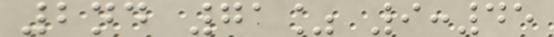2nd 71% 9:45
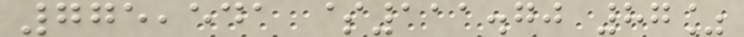775,541 $111.70 87%
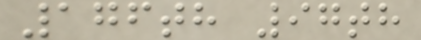176th 97th
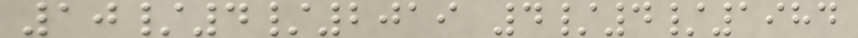10/4/2019 4/4/1984
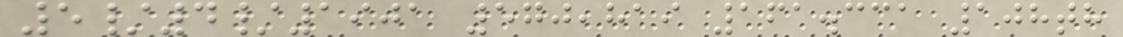5/4/1901 570,819 161.331 108th
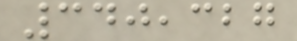340,327
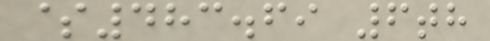$483.69 6th
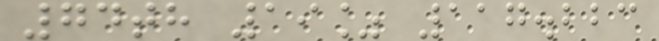74th 19% 117.223
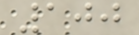100
